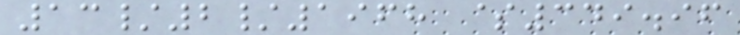13/2/1968 $349.96
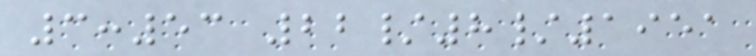3:53 22/8/1951
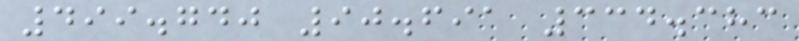499.740 90.691 334.383
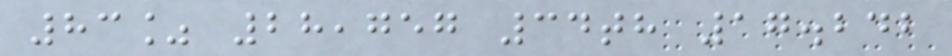83% 28,757 34th 17.242
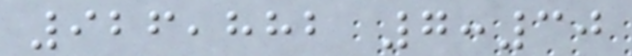926,882 7:30
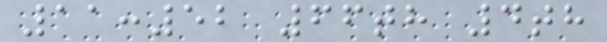11:52 66th 4th
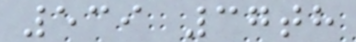539 37th
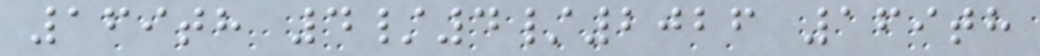169th 4/4/2026 169th
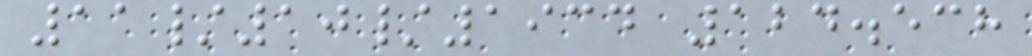11/10/1934 124.538
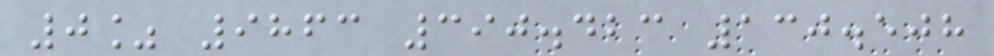0% 9863 390.423 130.508
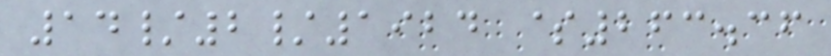14/2/1924 $263.36
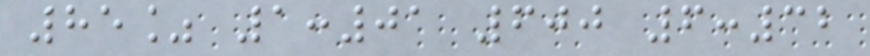85% 1:01 600 6:32
